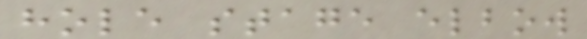hole stage elbow
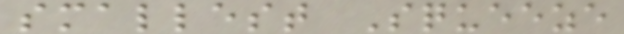smallest Squeeze
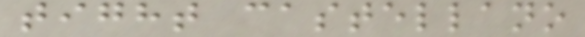tight castellano
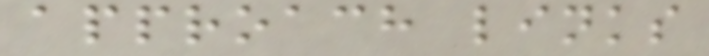approach links
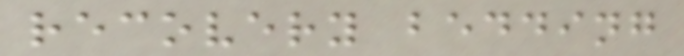recovery bedding
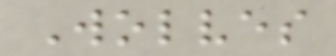Wolves
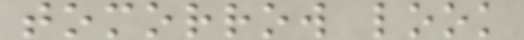tomorrow look
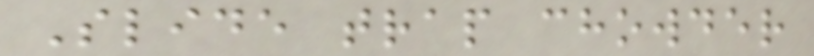Slide trap chowder
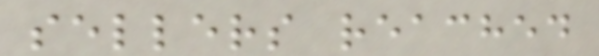sellers reached
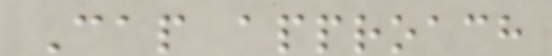Cap approach
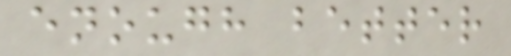enough better
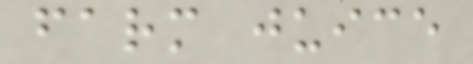farm juice
